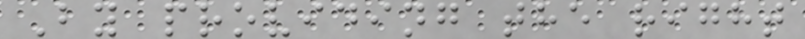By providing the right
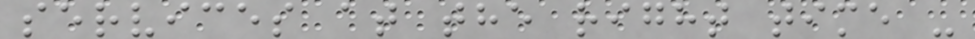services at the right time -
